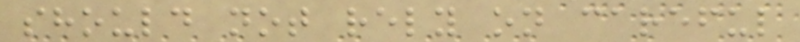should not rely on careful
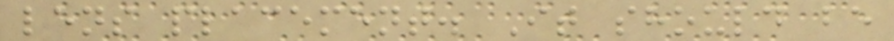lens placement. It should be
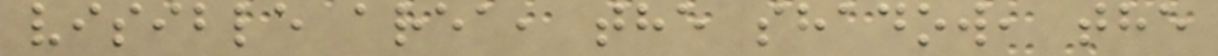visible area, the shadow, the
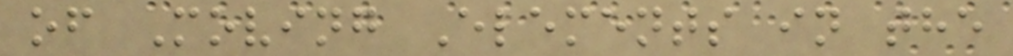of Moving Elements in the
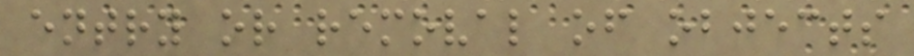entry or removal of objects
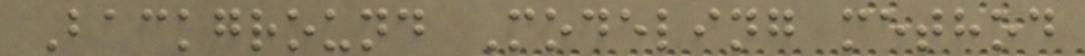Background Modeling method
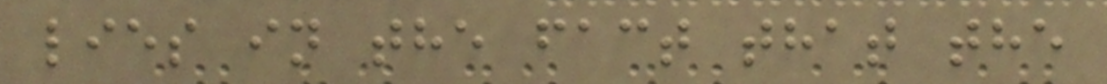lies in the fact that the
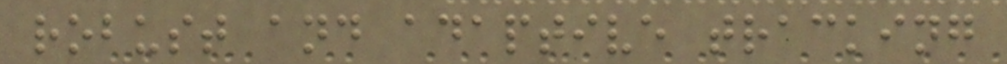robust and adaptive tracking
